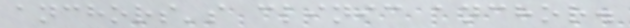anchors's clinic anchor.
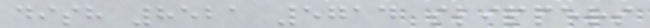dish 8521 5714 slippers
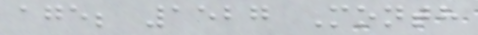age; 1527 Month
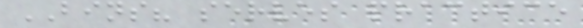BINS? serves practice
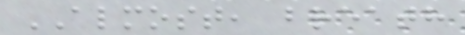ALMOST, breath
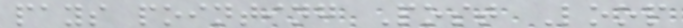pays pointing Post Loop
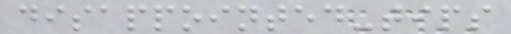disappointed-tips
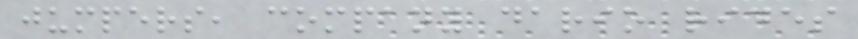jumpers, company dario rides
